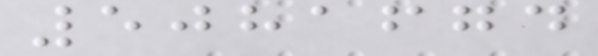5081674
